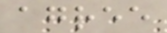agree
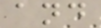and
